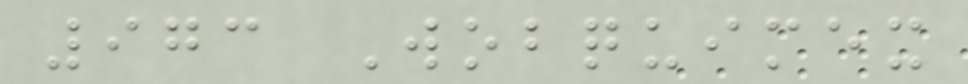973 Wobquimex
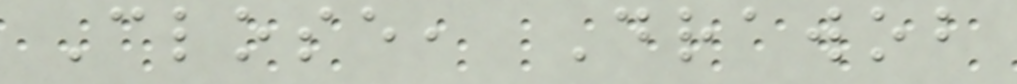Close, Drawob
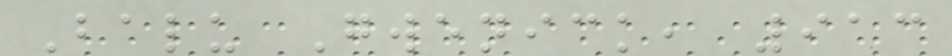Balu Gwenick, 913
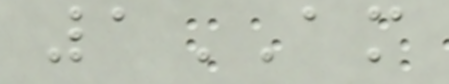1AM
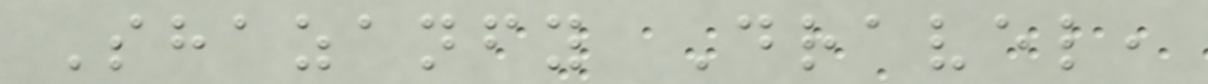Shazanfy Dravel,
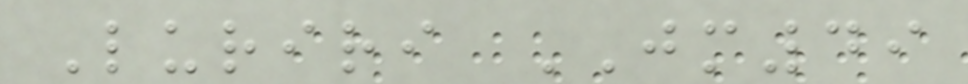Luriri JM49
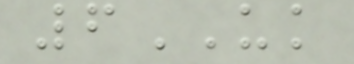6UK
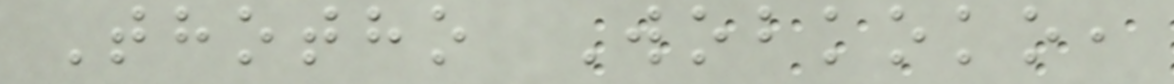Thotho Wobkoko,
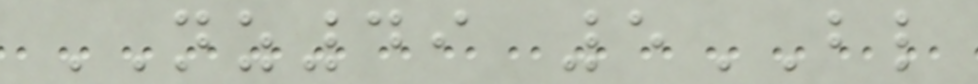NZ49 5BL
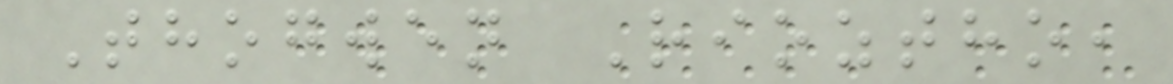Thogwen Rioztho,
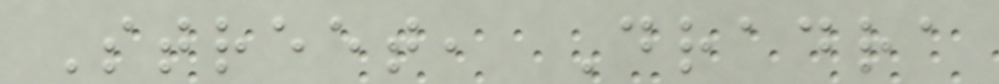Street, Dradra
